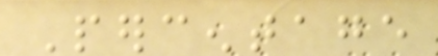Percentage
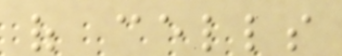of cells
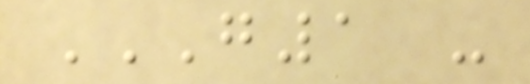G1 -
